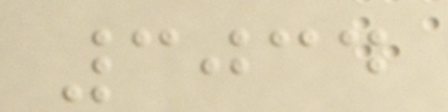3034
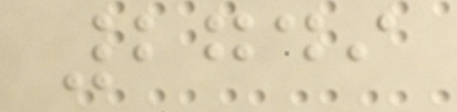2749
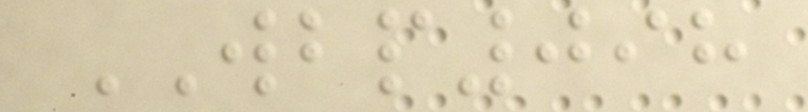WBP098
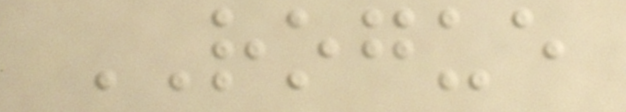ROGUE
